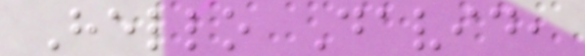Hello David,
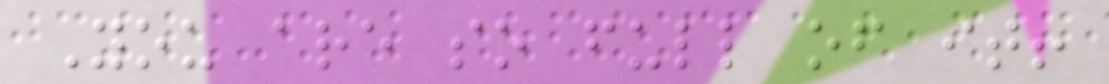You are so full of it!
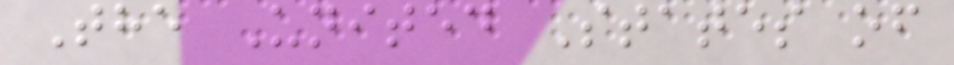The United States of
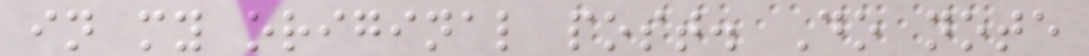in my original post. Do note
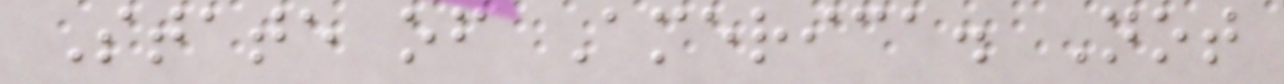State of America. Not
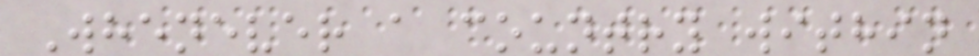Whenever a country within
